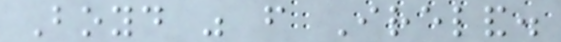Boyd was from Ireland.
